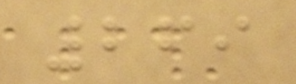269
